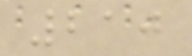210
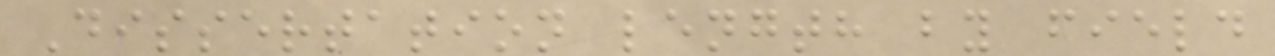Dissertation length by field
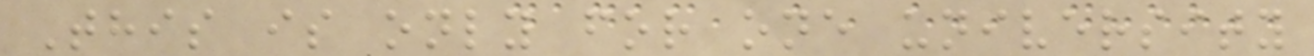This is only for one university
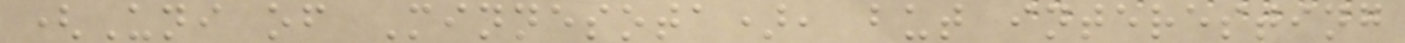(Uni of Minnesota), but interesting
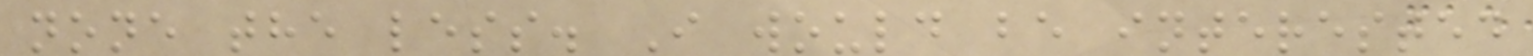none the less. I would be interested
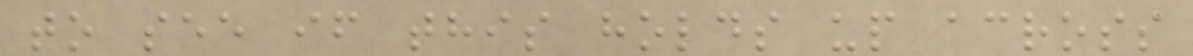to see if this holds up across
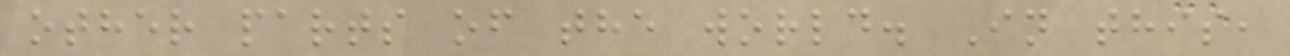other parts of the world. In this,
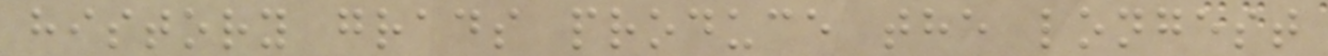history grads produce the longest
